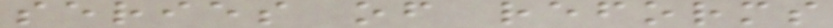series of reforms
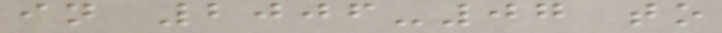in 2006-07 to
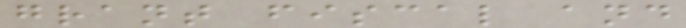grant fiscal and
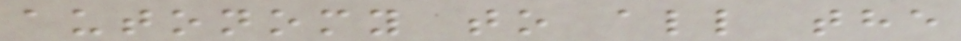autonomy to all the
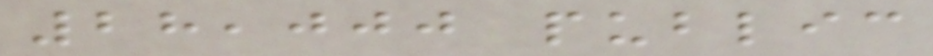28,000 public
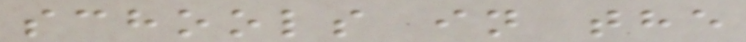schools in the
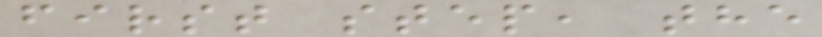first step, the
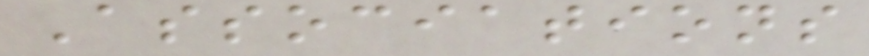Associations
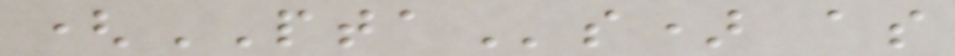(PTAs) as
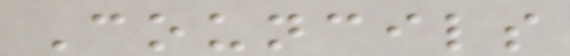Councils
